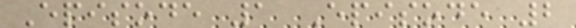Episode 1 Episode 2
